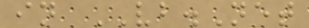in VB.Net
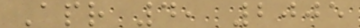Apr 4, 2005
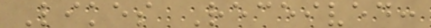Likes Received:
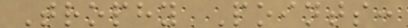Trophy Points:
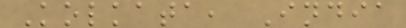Kolkata, India
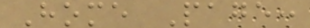Home Page:
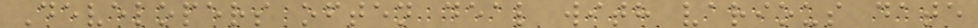Developers often deal with various date
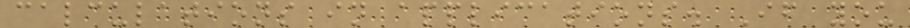calculations in applications. If you
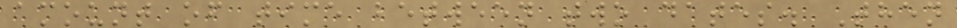amount of time between two dates. Then
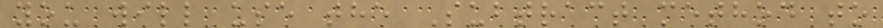you will use the Subtract method to
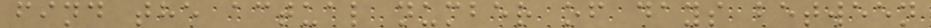find the actual number of days between
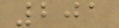201
